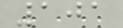101
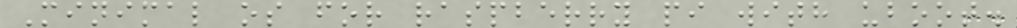Minimal os for raspberry pi with uboot.
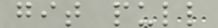git pull
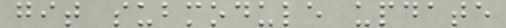git submodule update
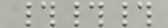###
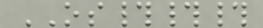OS###
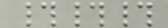###
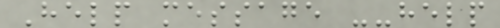Help message --help
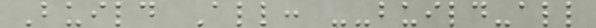Build All: --build-all
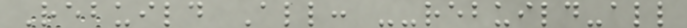Rebuild All: --rebuild-all
